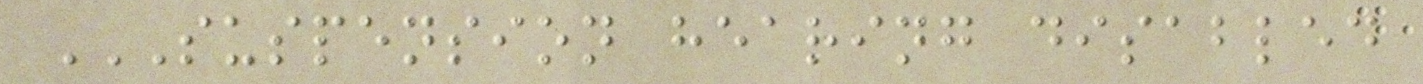SUSPENSION HEARING DISABLED
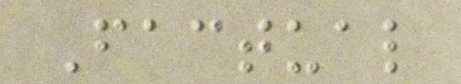Factual
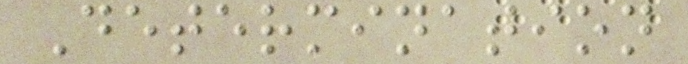Determination
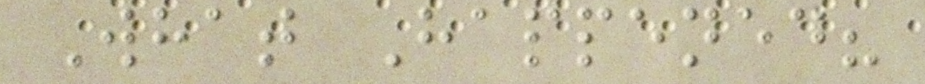What Happened?
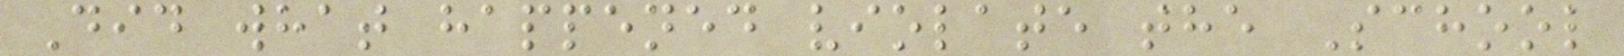Did what happened violate the School
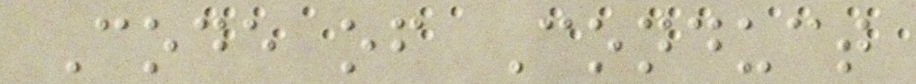Code of Conduct
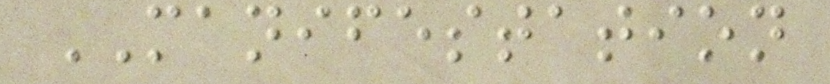MANIFESTATION
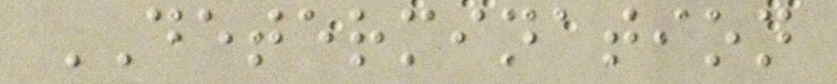DETERMINATION
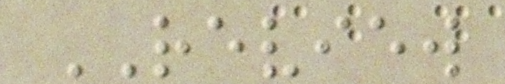REVIEW
